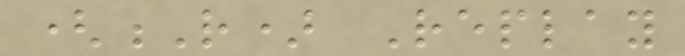(R) Replay
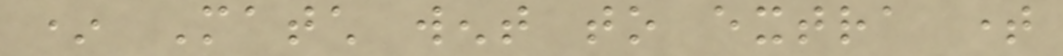* Match went to extra time
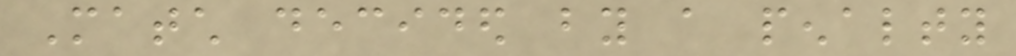Match decided by a penalty
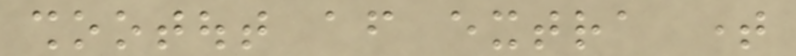shootout after extra time
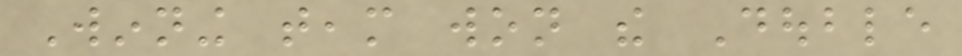Winning team won the Double
